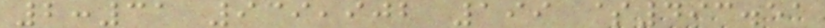2:31 939,902 199 $493.51
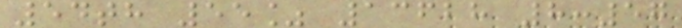54th 55% 13628 8:57
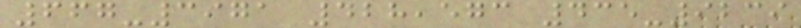667-3971 428,573 435-9239
